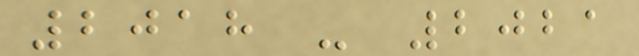2018 - 2021
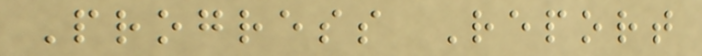Progress Report
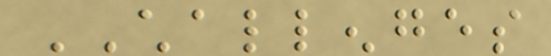CHALLENGES
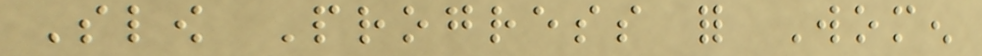Slow Progress for Women
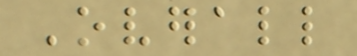Overall
